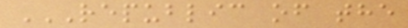REPUBLIC OF THE
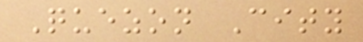Quezon City
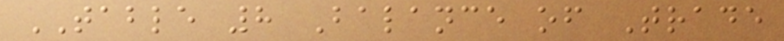TABLE 8 Balance of Trade
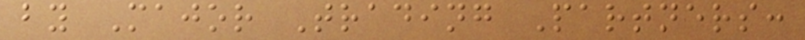by Major Trading Partners:
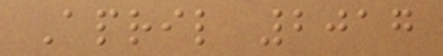April 2017
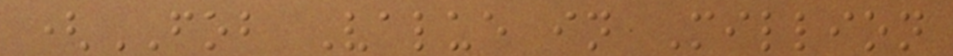(FOB Value in Million
